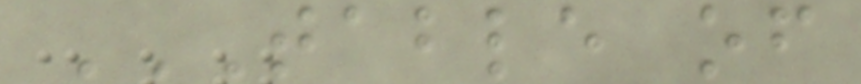TABLE OF
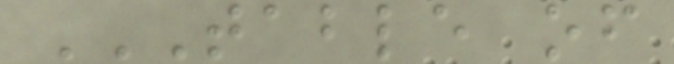TABLE OF
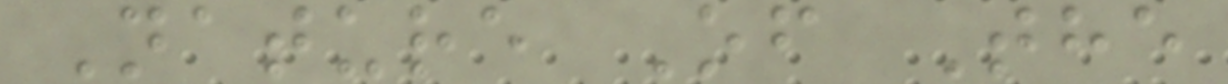Nature Of The
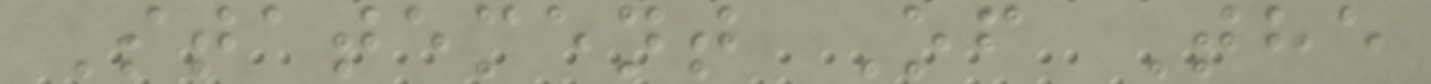Statement Of The
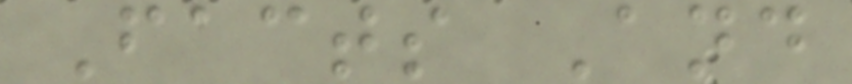Facts And
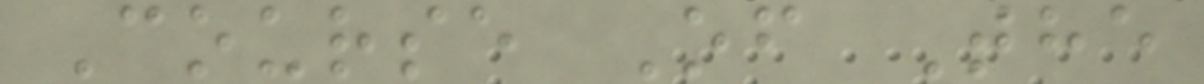Course Of The
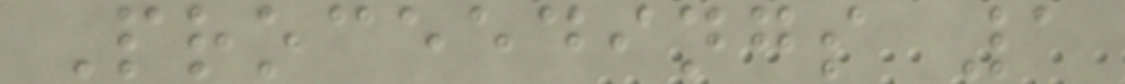Proceedings 1
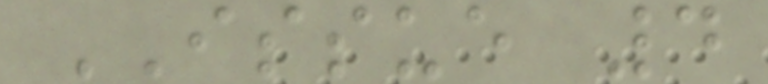ISSUE 4
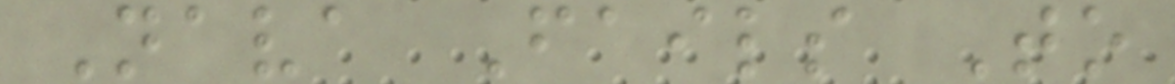Nava Fails To
